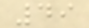49
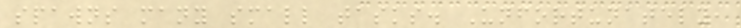spawns many small tasks. Unfortunately,
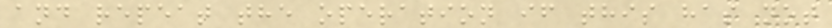and repeat the operation if this has not
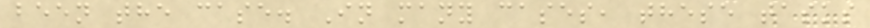been the case. In many cases, these tasks
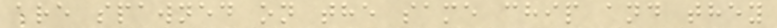are spawned on the same chip and they
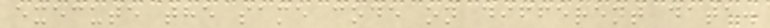execute the same code on different data.
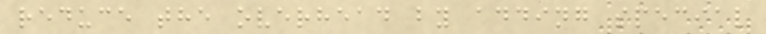reduce the overhead by adding special
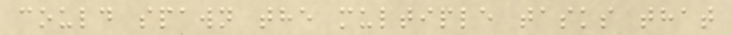could spawn the multiple tasks that
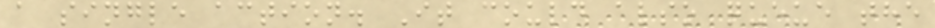a single action. It could also queue the
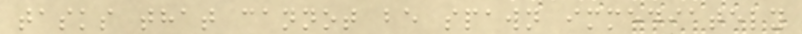tasks that cannot be spawn immediately
